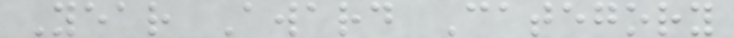Year Award Category
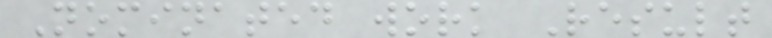Nominated work Result
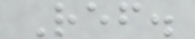Ref.
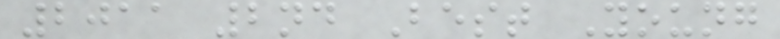2011 2nd Best Young
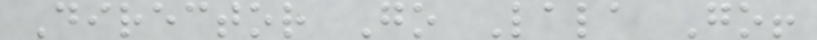Director Go Lala Go!
